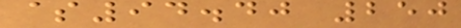$94.40 250
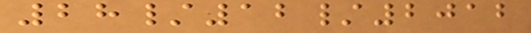28/12/2012
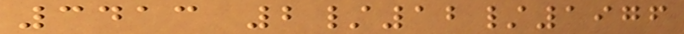3413 2/12/1976
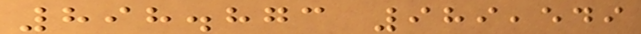898.873 989,549
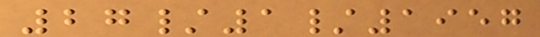27/1/1957
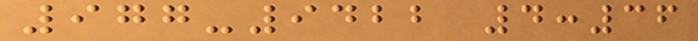977-9422 4:36
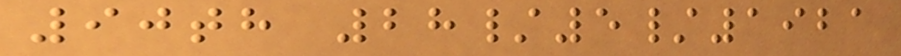90th 28/5/1921
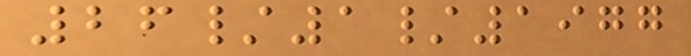26/1/1977
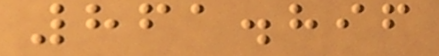861.896
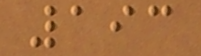193
